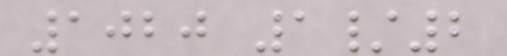1020 1/2
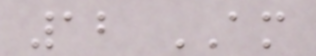12 AM
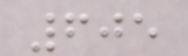605
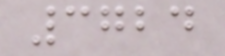3724
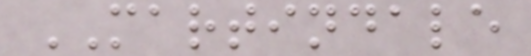MARTINDALE
